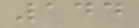144
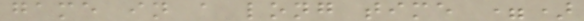game in a long time =)
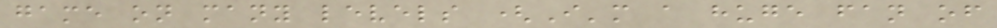game on many levels (I'm a huge fan of
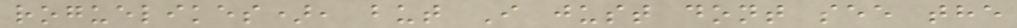roguelikes), but I just dont see the
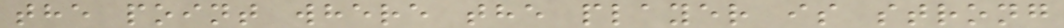the point where the player is strong
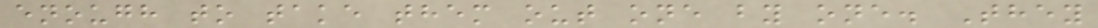enough to take them out one by one. They
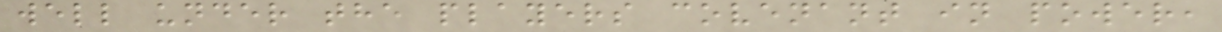well under the players covenant in power,
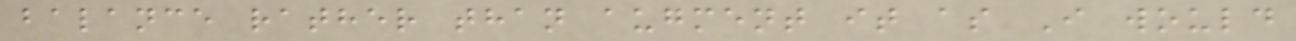balance rather than augment it as I would
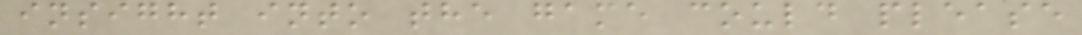insight into the game could please
